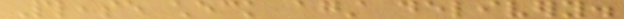Please check against delivery.
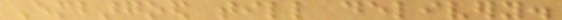Embargoed till delivery.
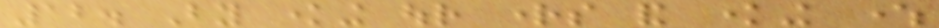12. By knowing our rights and knowing where
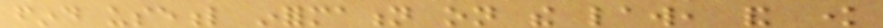find useful information on the law, and know
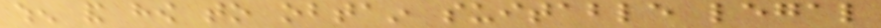when and how to obtain suitable legal
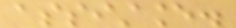assistance.
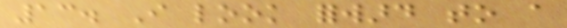13. I look forward to a
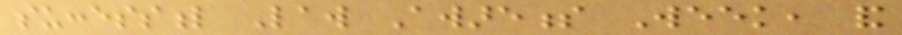successful Law Awareness Week, and
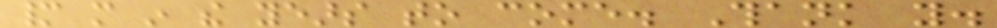many more in the years to come. Thank you.
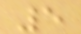5
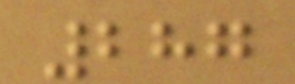287
